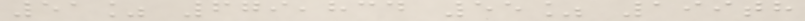51% 679,834 55% 199th
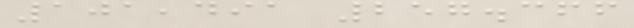101,491 257.366
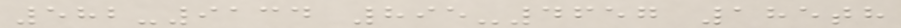582-9134 895-4657 185th
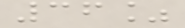36%
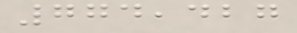774,427
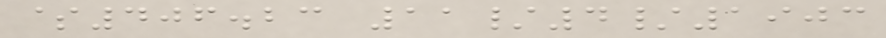$406.23 11/4/1903
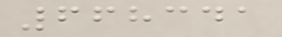668341
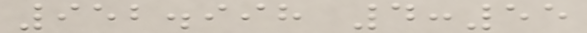952.998 4:55
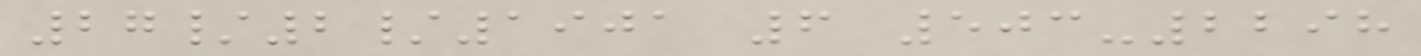27/2/1901 6 503-2298
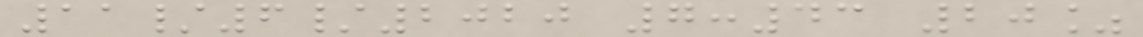11/6/2020 7:43 20%
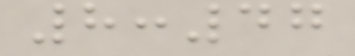8:47
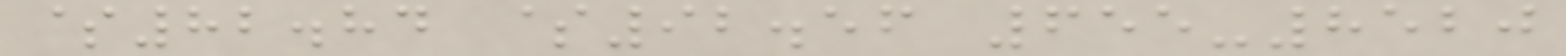$82.84 $92.56 655-8520
